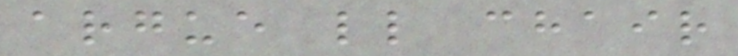argue ll chair
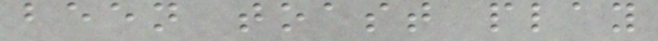been toast play
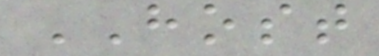HOST
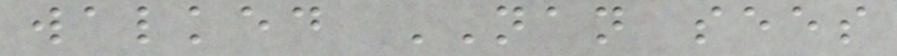walked NAN sees
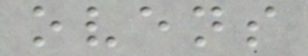ovens
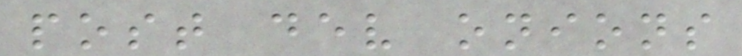post dev onions
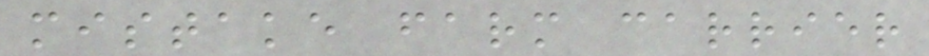mistake farm carrier
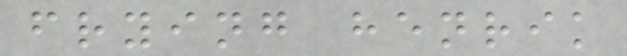frying henrik
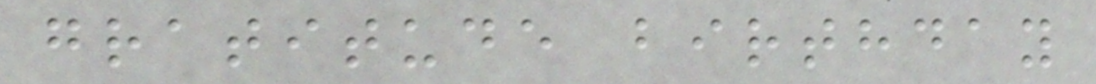gratitude birthday
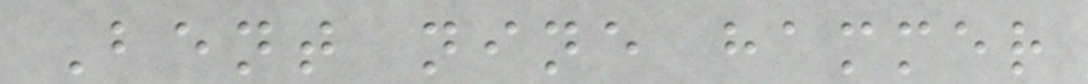Bent nine hammer
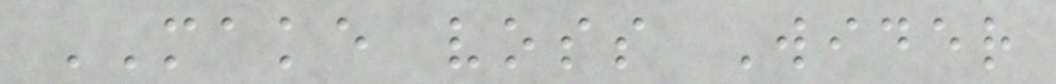MAKE voss Wider
